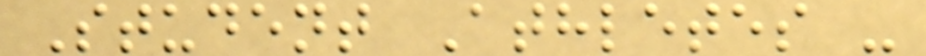Student Athletes -
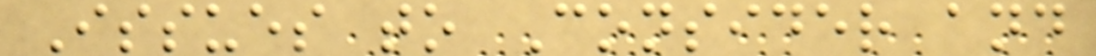Issues to Consider and
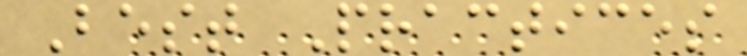Best Practices
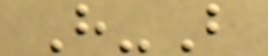H-B
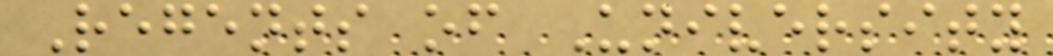Regents of University
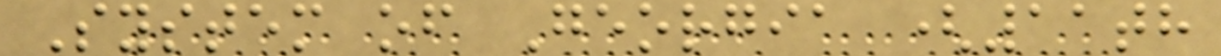System of Georgia (11th
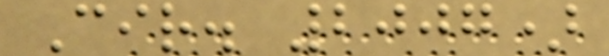Cir. 2007)
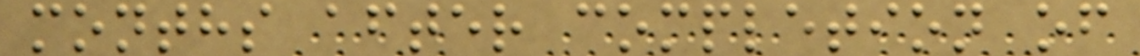months after completion of
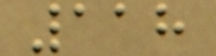118
